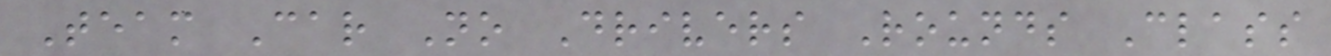Team Car No Drivers Rounds Class
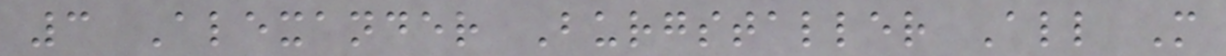3 Alexander Burgstaller All M
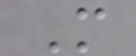M
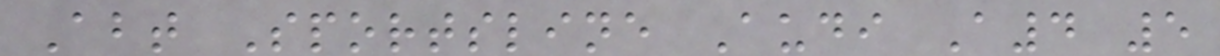Abt Sportsline Audi A4 5
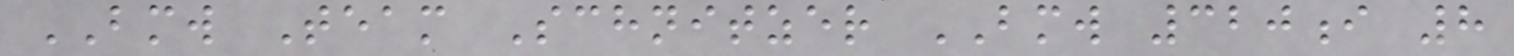BMW Team Schnitzer BMW 320i 8
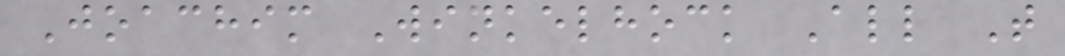Joachim Winkelhock All T
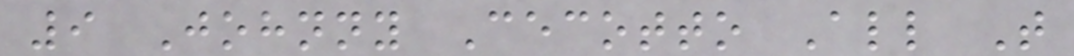9 Johnny Cecotto All T
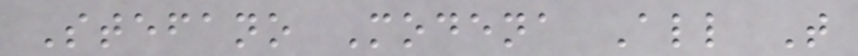Stefano Modena All T
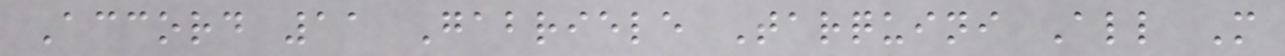Accord 11 Gabriele Tarquini All M
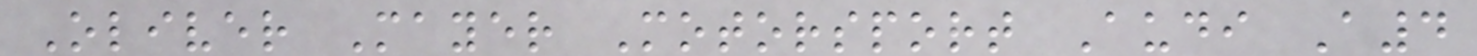Oliver Mayer Motorsport Audi A4
